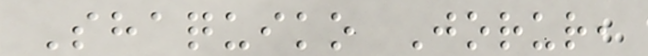Shaquiko Jorur,
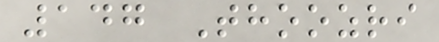147 Thoozri
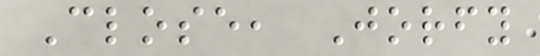Close, Jorfy
